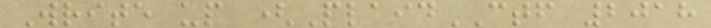Write up (PlaidCTF 2018
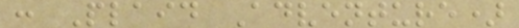: Plaid Adventure)
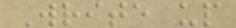Write up
